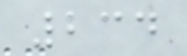234
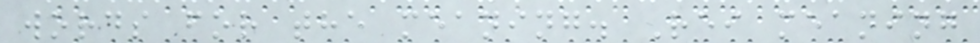words for the meaning. Rei meaning
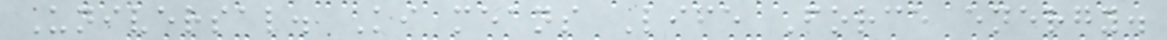Universal. Ki means Life Force energy.
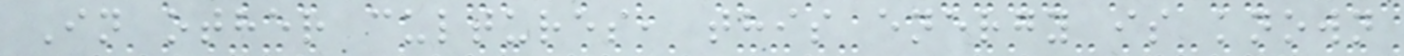In other cultures, this energy is known
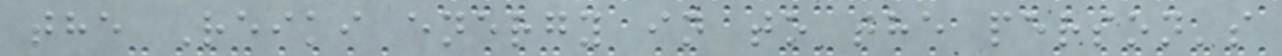the Reiki energy in to the person's
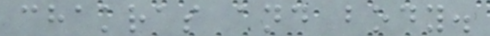chakras and body.
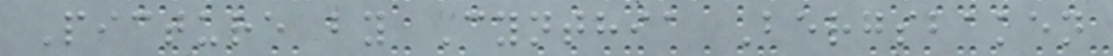Picture by Cynthia Bergsbaken
